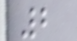2
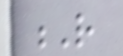R
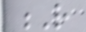R
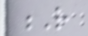R
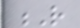R
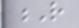R
